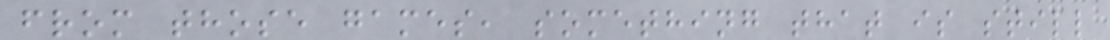from those games, something that is still
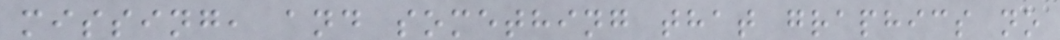missing, and something that graphics no
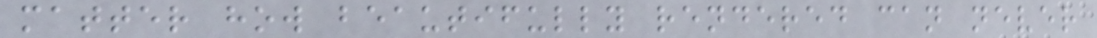matter how beautifully rendered can never
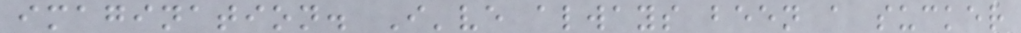imagination. I've always been a sucker
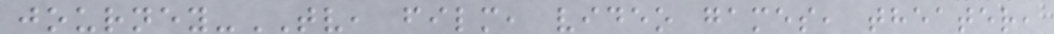journey-TV, film, video games, theater,
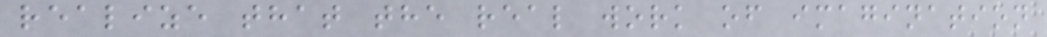realize that the real work of imagination
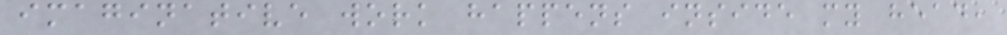imaginative work happens inside my head,
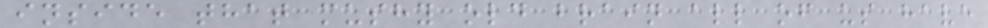inside that mushy old brain all of us have
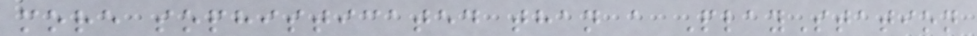more sophisticated than a PlayStation
